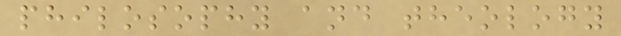philosophy and theology
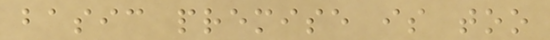basic premise is too
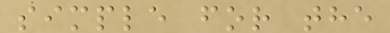simple for the
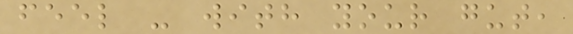feel - with your gut,
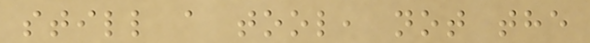still a tool, not the
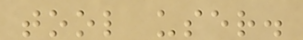tool user.
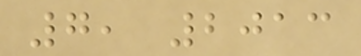7, 2013
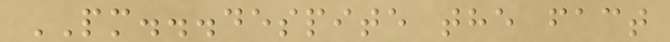PM...despite the fact
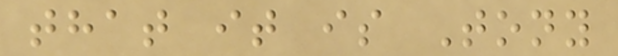that it is Tony
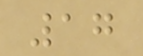17
